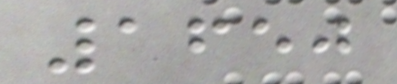1650
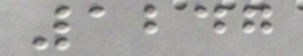1247
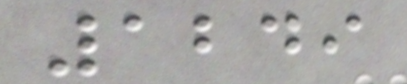1249
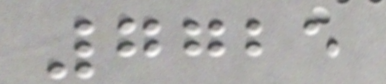7725
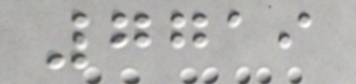7719
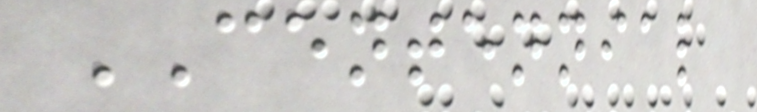CENTENNIAL
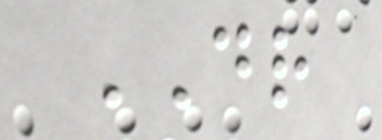DR
